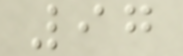97
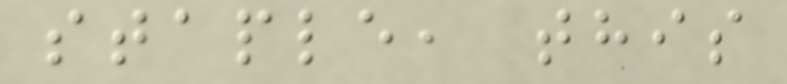staple, this
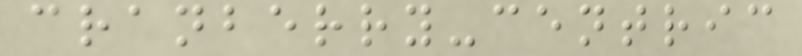cranberry-centric
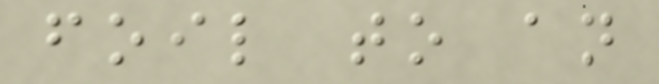foil to an
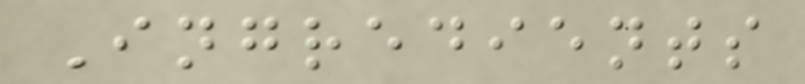Ingredients
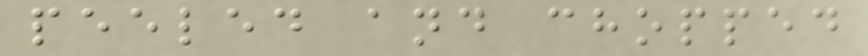peeled and chopped
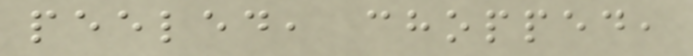peeled, chopped,
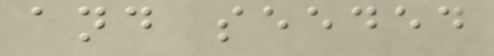and seeded
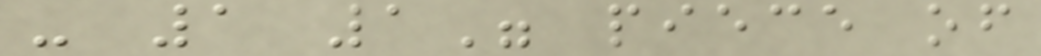- 1 1" piece of
